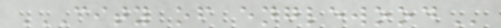CITY OF ENGLEWOOD
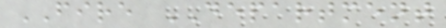FIRE DEPARTMENT
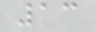13
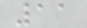11
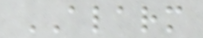ALARM
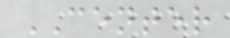CENTER
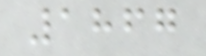1867
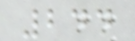244
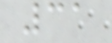31
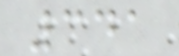341
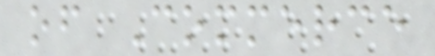of Commerce
